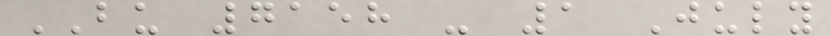BU 7158 - 1 July
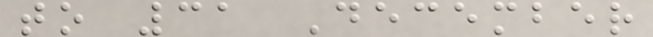to 31 December
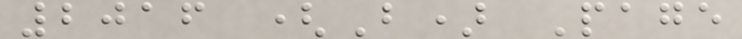2016 (B) Page
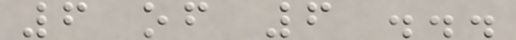6 of 6 ...
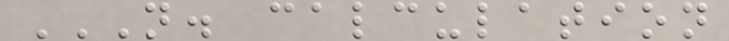N. CALCULATION
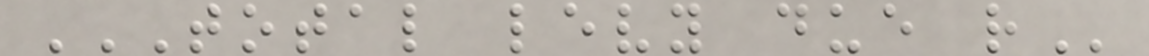TOTAL LEVY DUE R
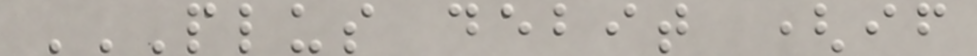PLUS DEBIT (IF
